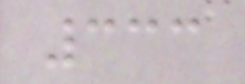333
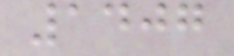1407
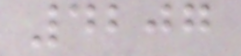4207
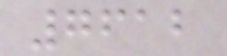7612
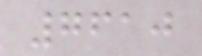7610
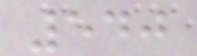540
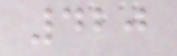420
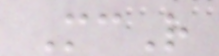McR
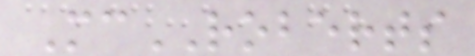McROBERTS
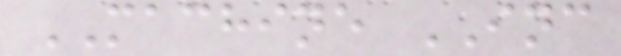MACHINE INC
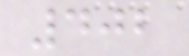402
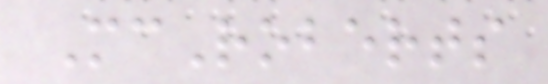McRoberts
